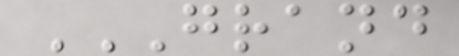GRAND
